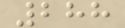288
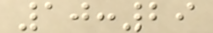10:29
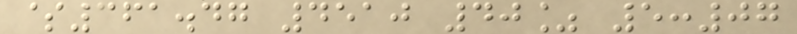$361.47 4510 40% 5:07
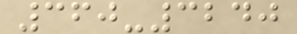360-3240
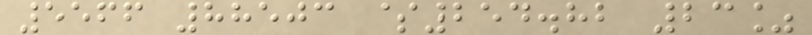5566 88503 $254.82 23%
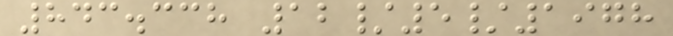843.338 12/5/1978
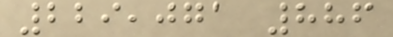229,071 886
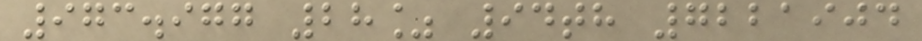973.977 28% 94th 7221904
